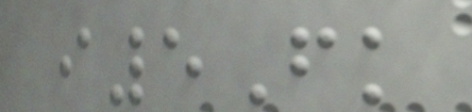i5Fk
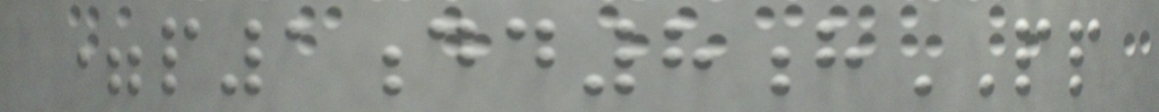=p1dd8hPP
